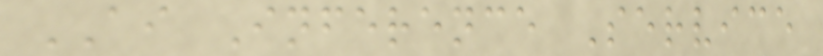AI Inference Service
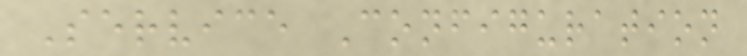Service Configuration
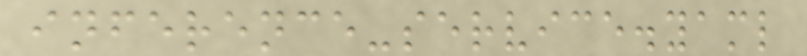inference-service.yaml
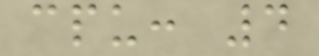cpu: 4
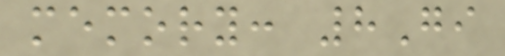memory: 8Gi
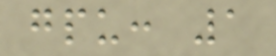gpu: 1
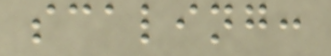scaling:
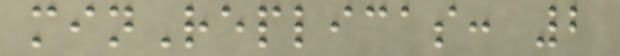minReplicas: 2
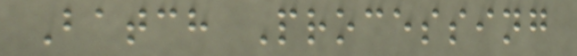Batch Processing
